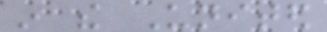in the United
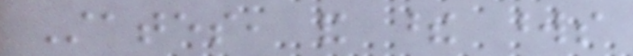States, and these words
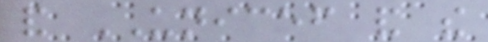and UNICEF and the
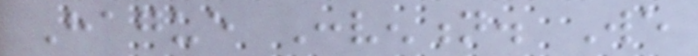Hague Convention. We
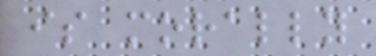is morally
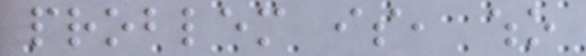problem is, who
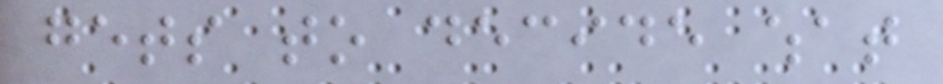gets to decide what
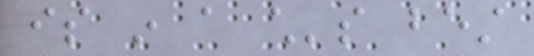is in a child's best
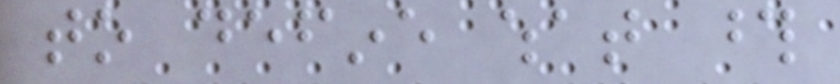to define what those
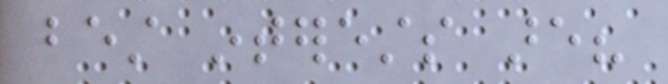best interests are?
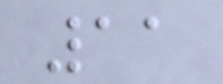11
